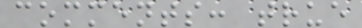comments: true
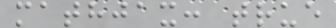mathjax: true
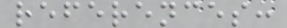references:
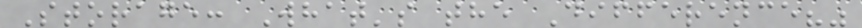Storage: What's the Difference?"
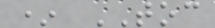* TOC
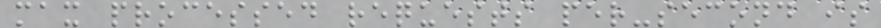max processed requests per-second is
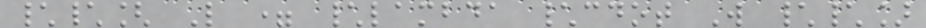\\[ L = \lambda \cdot W \\]
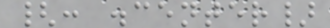{: .center}
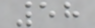58
